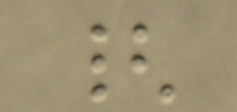{
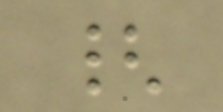{
